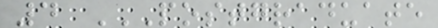4 POSTGRADUATE
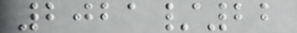2021/22
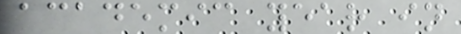academic year in
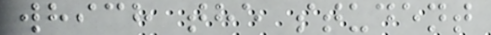which the student
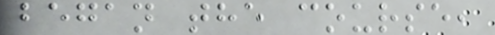began the course,
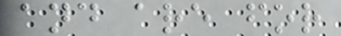and are for
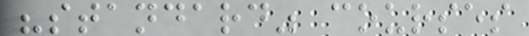"standard" courses
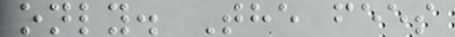only. The fees
